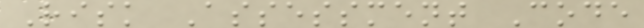Risk Assessment Code
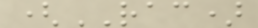(RAC)
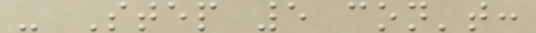- Step 5 con't:
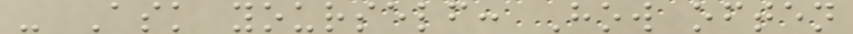- Ask yourself: How often
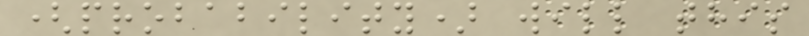(probability) will this
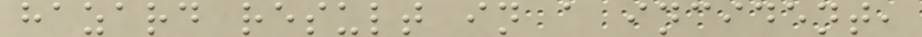hazard result in a incident,
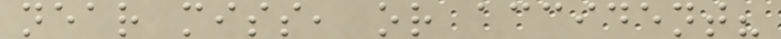near miss, or accident?
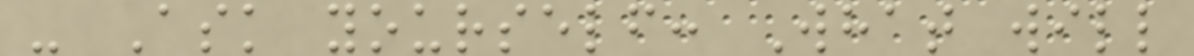- Ask yourself: What will
